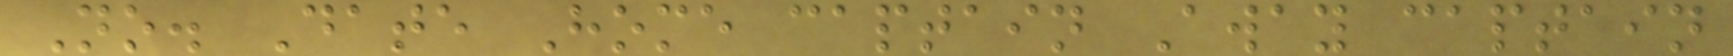No. Date Home captain Away captain
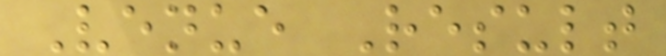Venue Result
